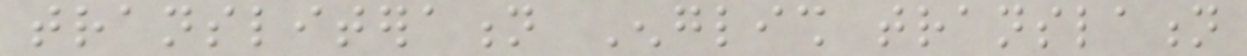transliteration English translation
